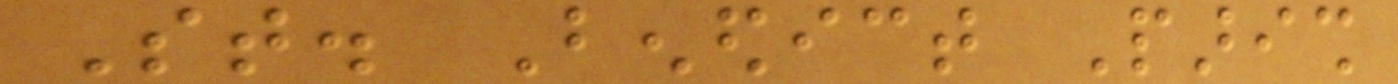St. Benedict Parish
